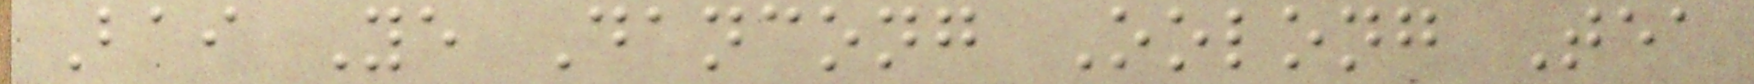Bai Ye Dancong Oolong Tea
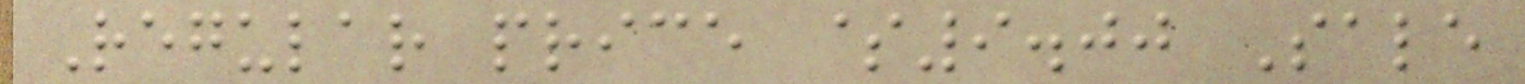Regular price $9.00 Sale
